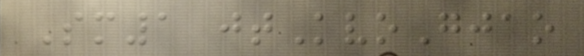Sm1 jtKvoGjao
